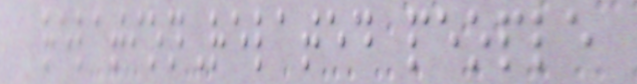relationRelated people
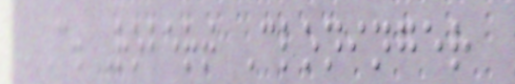C. Robert Cloninger
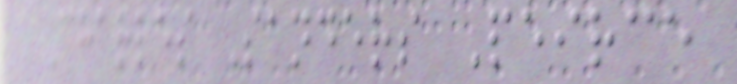Charles Sanders Peirce
